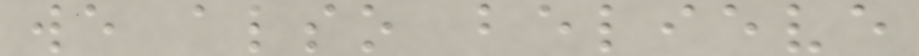we also believe
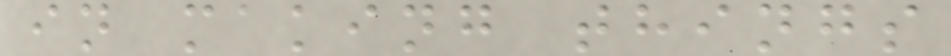in making things
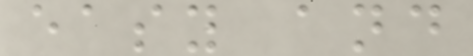easy and
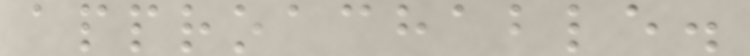approachable.
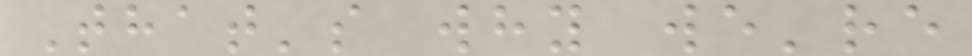That's why we're
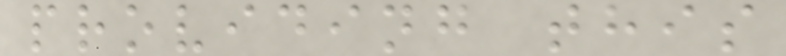providing this
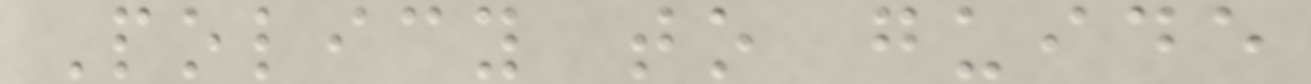Policy to guide
